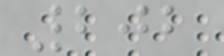202
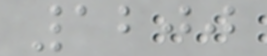1200
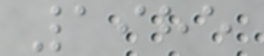1985
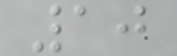10
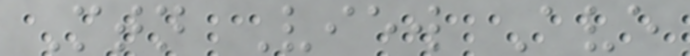Mtn View Ave
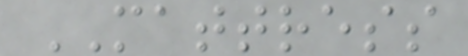MATTRESS
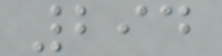294
